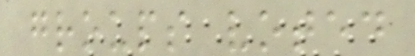groups voted
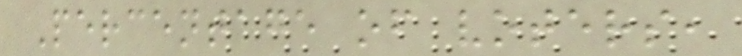Percentage of voters,
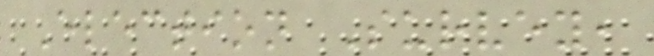Election Survey,
